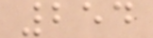254
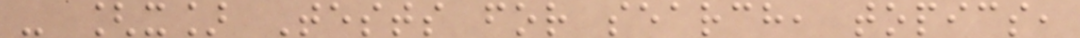- [x] Tests for search, topics,
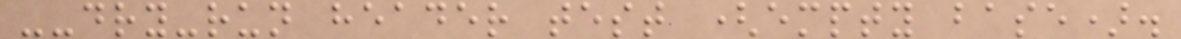--dry-run header test (empty base).
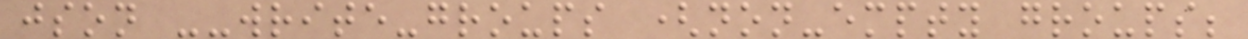json --write-groups (non-empty groups;
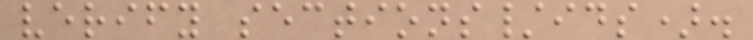verify sections/ids).
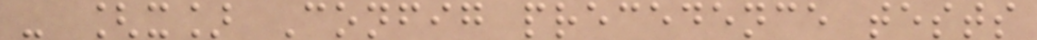- [x] Config precedence tests
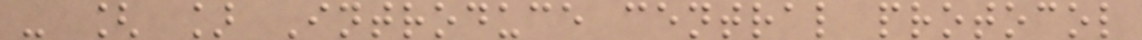- [ ] Introduce central protocol
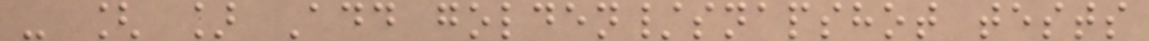- [ ] Add golden/snapshot tests
